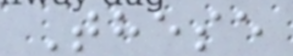These
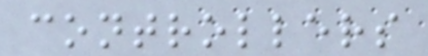controllers
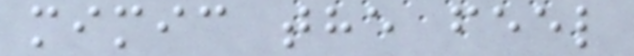mimic the feel
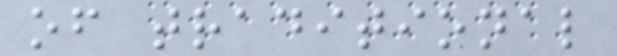of traditional
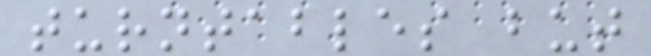turntables but
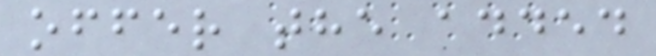offer the added
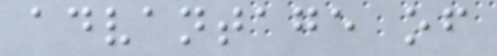advantage of
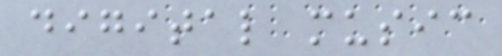digital music
